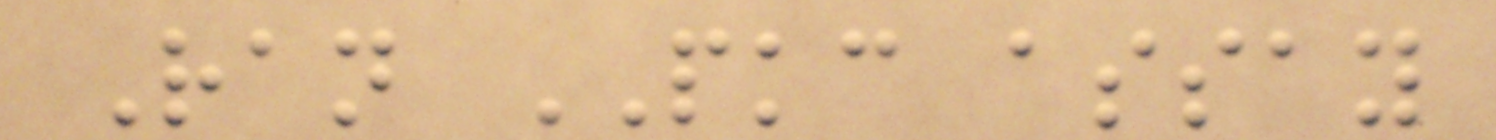Ran PKC assay
